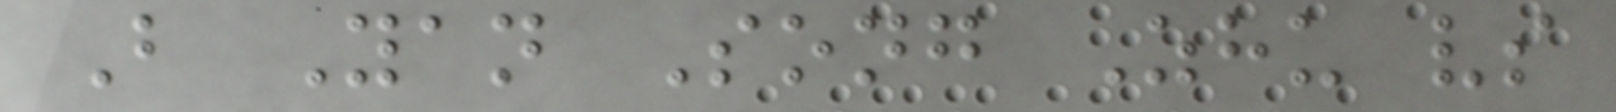B Yan Song Zhu vs
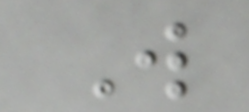W
